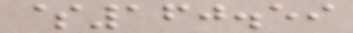$160.59
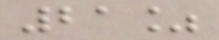21%
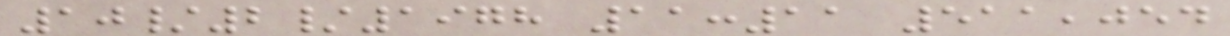10/2/1978 11:11 511,054
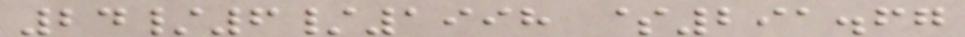24/6/1998 $291.67
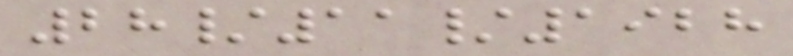28/11/1928
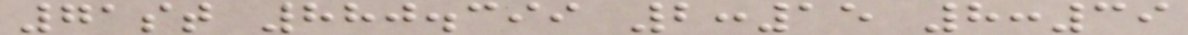71st 880.399 2:15 8:39
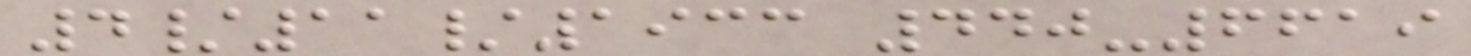4/11/1933 440-6619
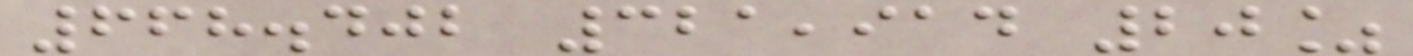668.402 321,914 20%
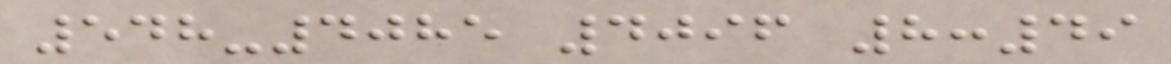548-4085 4096 8:49
